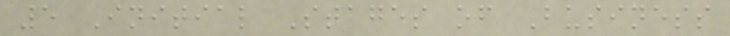5 Initial Stages of Business
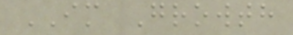IM Growth
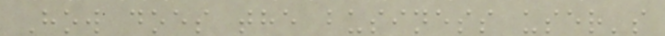How does the business user's
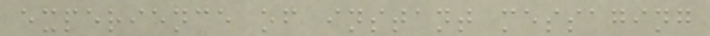experience of instant messaging
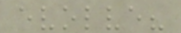evolve?
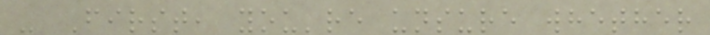- First, you're unsure whether
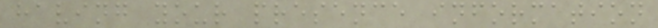having your presence information
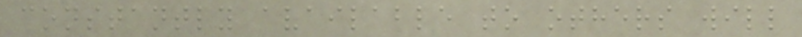constantly available to others will
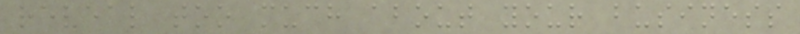reveal too much about your business
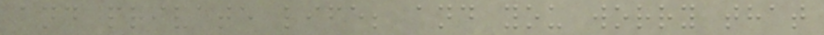and private life; and you worry that
